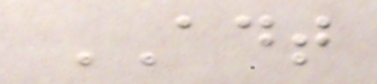ADT
